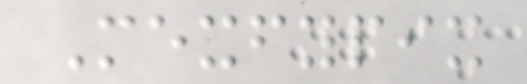Mexfypix
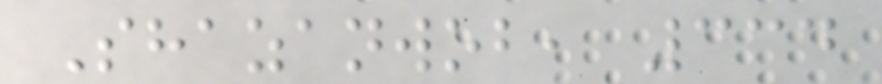Shazanwob, 334
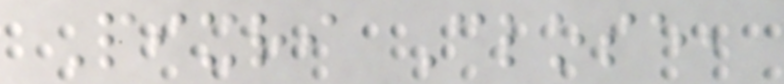Pixri Close,
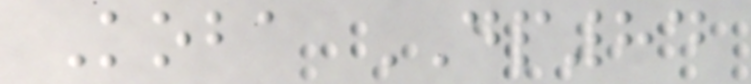Koba DP84
